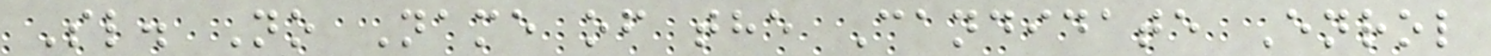Sl. No Name of the Candidate Enrol
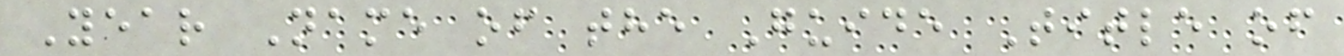Year Name of the Guide Title of
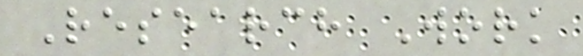Research Work
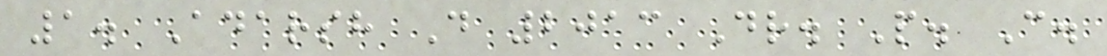1. Adarsh D 2013 Dr. P. C.
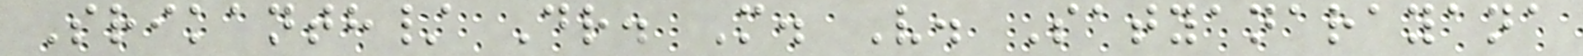Srikanth/ Dr. M. V. Satyanarayana
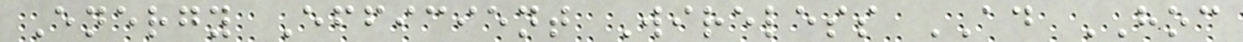Energy Efficient Wireless AD HOC
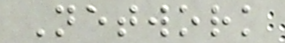Network
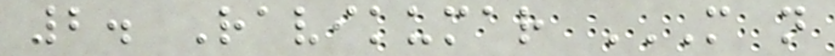2. Ravikumar M N
